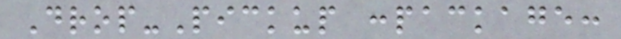Drop-Pickup :package:
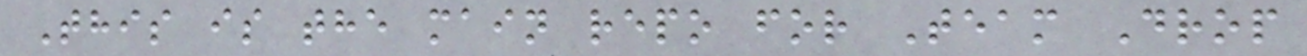This is the main repo for Team Drop
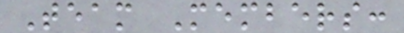Team Members:
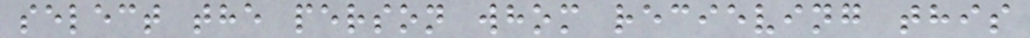select the person whom recieving this
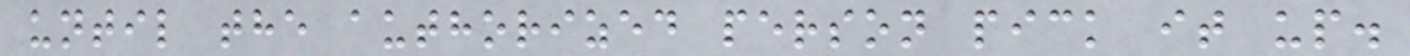until the authorized person pick it up.
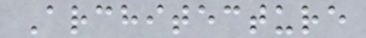Architecture
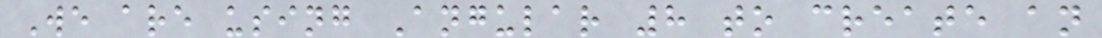We are using Angular 8 to create an
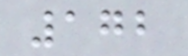172
